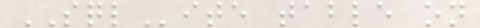SQLite table on
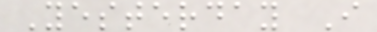Yesterday I
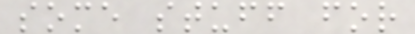some stuff for
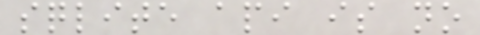sqlite api is no
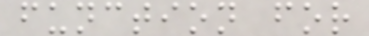function for
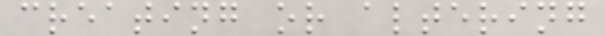creating or altering
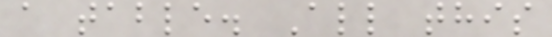a table. All this
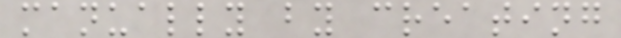manually by creating
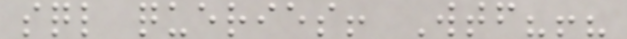sql queries! Wtf?!?
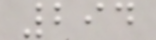294
